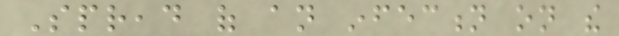Spread of an infection on the
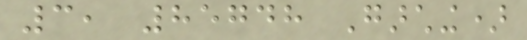3, 85748 Garching)
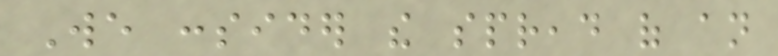We consider the spread of an
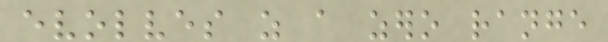evolves as a zero range
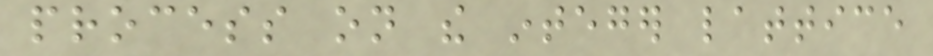process on the integer lattice
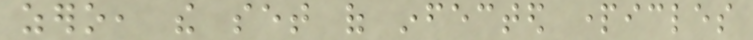zero, the set of infected particles
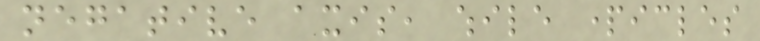negative axis, while particles
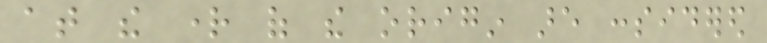at the right of the origin are considered
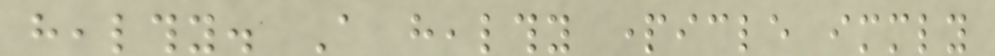healthy. A healthy particle immediately
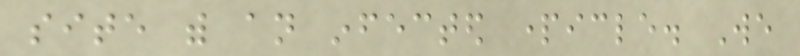site with an infected particle. We
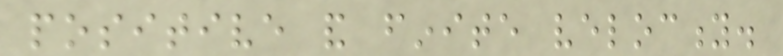positive and finite velocity.
